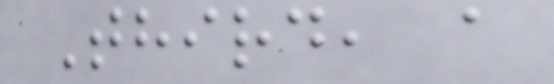Third, a
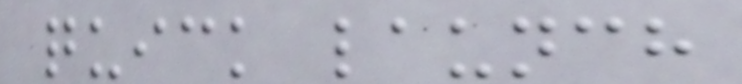quick launch
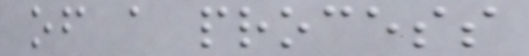of a process
